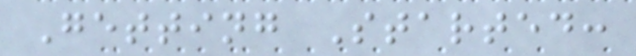Getting Started:
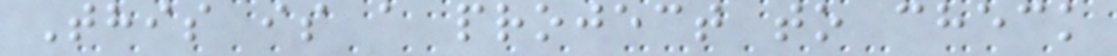This is a project to check
